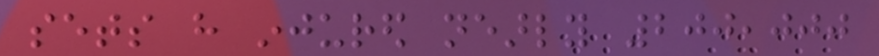sets have injured nearly 200,000
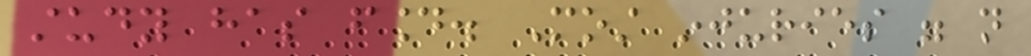study has found. Most injuries were not
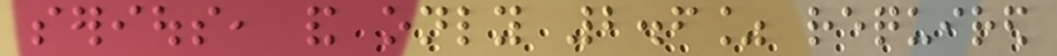serious, and only 2.6% required
